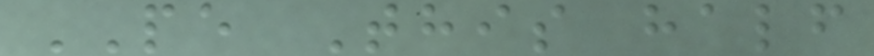PE This half
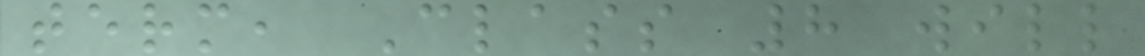term, Class 8 will
